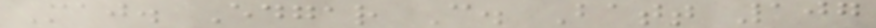Maj. Edgar C. Batt 107
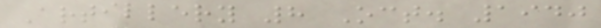Artillery 8 Oct. 1940
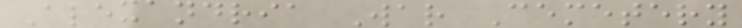Alexandria War Cemetery
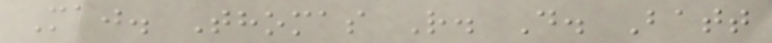Maj. Thomas R. D. Batt
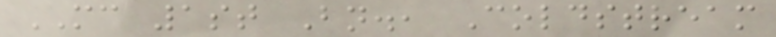MC 1st Bn., Coldstream
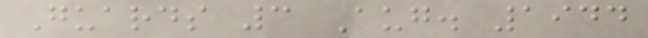Guards 3 Aug. 1944
